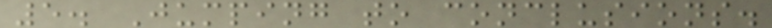5. Jumping to conclusions.
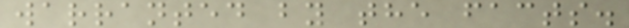warranted by the facts.
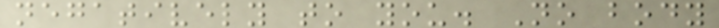negatively to you. No body
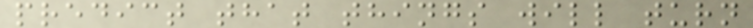predict that things will turn
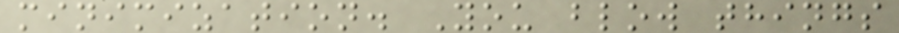minimization. You blow things
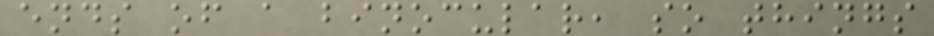ends of a binocular, so things
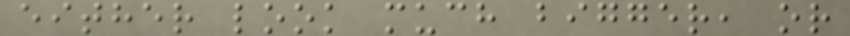either look much bigger, or
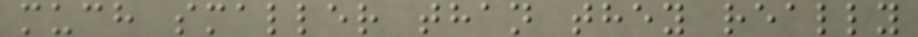much smaller than they really
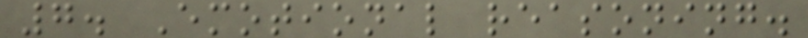7. Emotional reasoning.
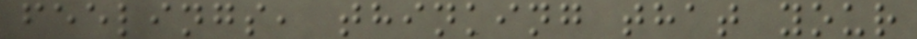feelings, thinking that your
